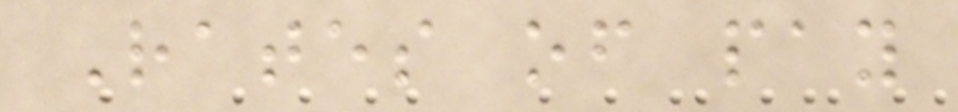Rates of pay
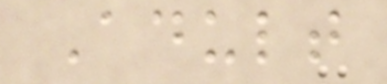Adult
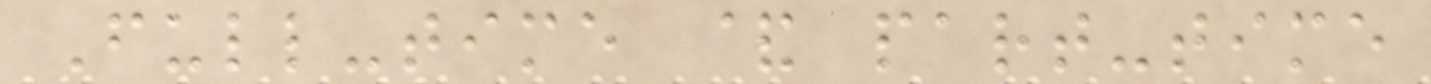Full-time & part-time
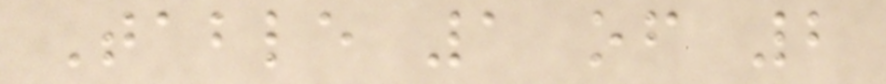Table 1 of 2
